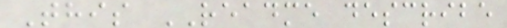This README describe
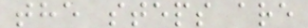the steps are
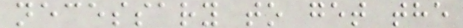necessary to get the
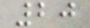20
